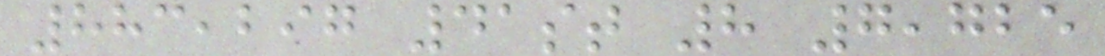883,297 41st 8 7,725
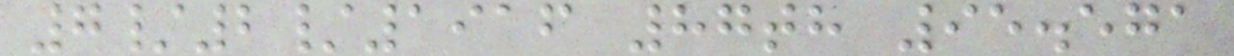7/2/1916 87th 95.571
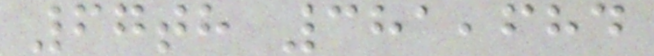67th 381,684
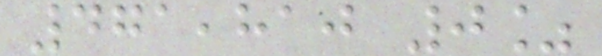471,810 0%
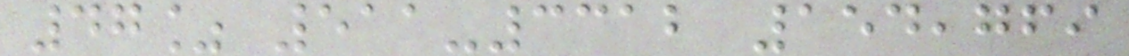47% 511-3312 154,769
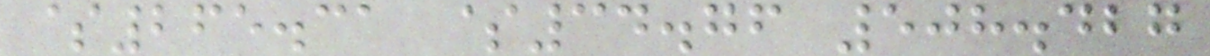$265.31 $34.76 508.427
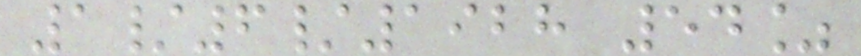1/6/1928 54%
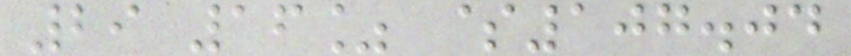29 16% $107.04
